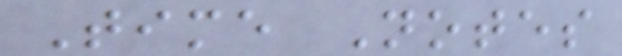Time Notes
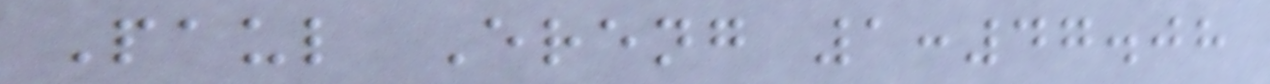Paul Ereng 1:47.08
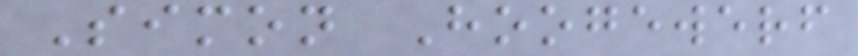Simon Hoogewerf
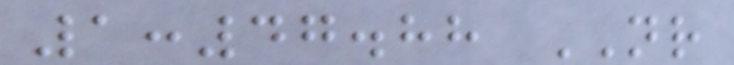1:47.88 NR
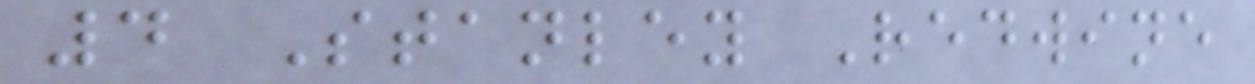4 Stanley Redwine
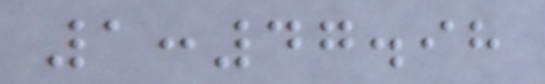1:47.98
